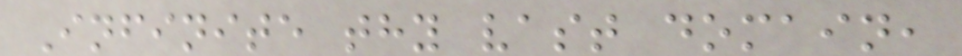Infinite thy vast domain,
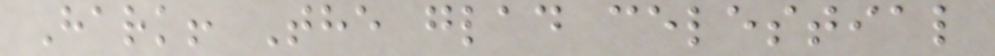Hark! The glad celestial
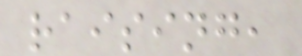raising,
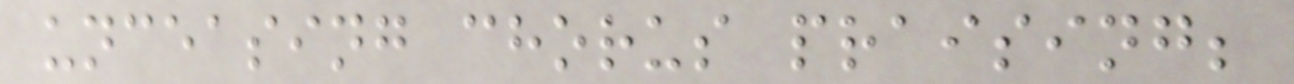unceasing chorus praising;
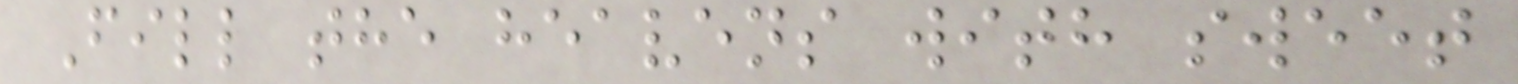Fill the heavens with sweet
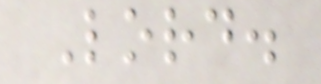Lord.
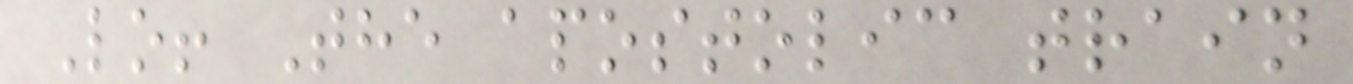Lo! The apostolic train
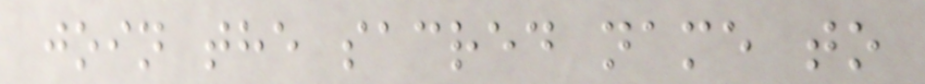join the sacred name to
